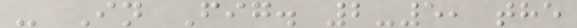- In Fig. 2-5, the
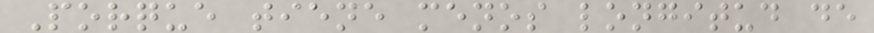Porque tiene menos longitud de
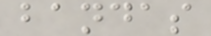bandas
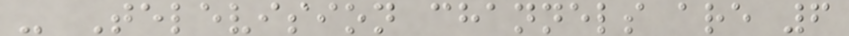- Television channels are 6
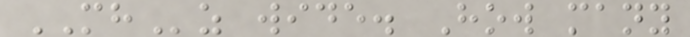MHz wide. How many
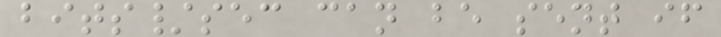bits/sec can be sent if
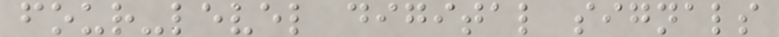four-level digital signals
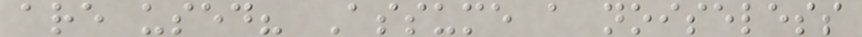are used? Assume a noiseless
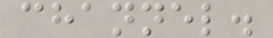channel.
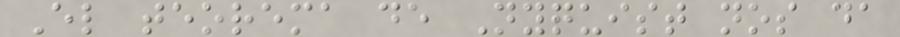El teorema de Nyquist nos da
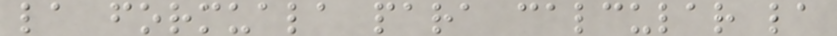la formuala para calcular la
